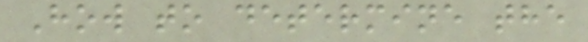How to determine the
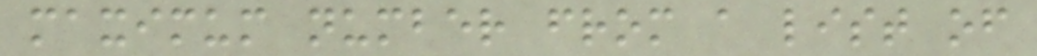maximum number from a list of
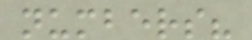numbers?
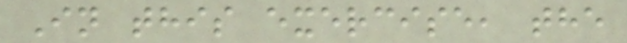In this exercise, the
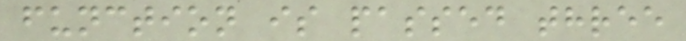function is passed three
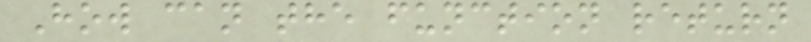How can the function return
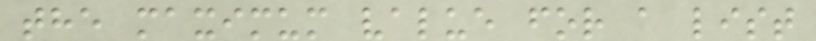the maximum value for a list
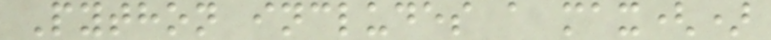Python includes a max()
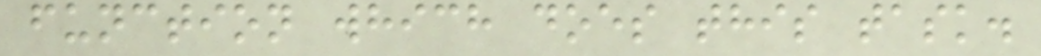function which does this task.
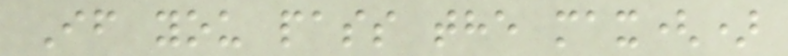If you pass the max()
